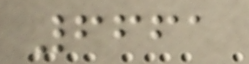6661
